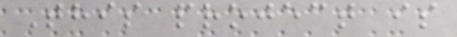This project is
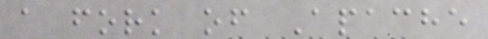a fork of Apache
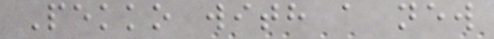Pekko with a new
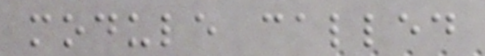module called
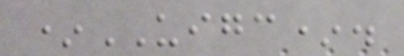*UIGC*.
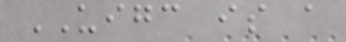UIGC is a
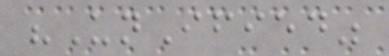"UnIfied"
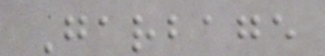Garbage
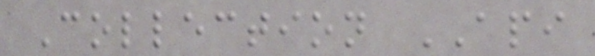Collection API
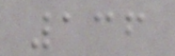136
